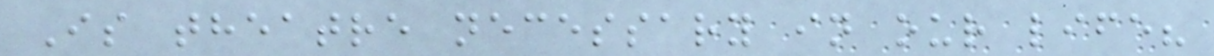Is theatre necessary in our life?
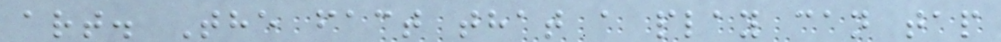art. The fact that a play can tap
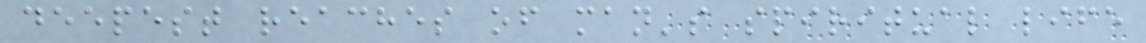deepest reaches of man's spiritual life
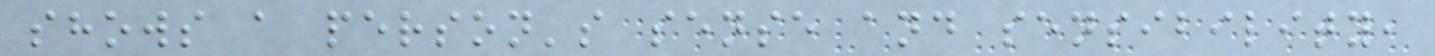shows a person's sense and sensibility,
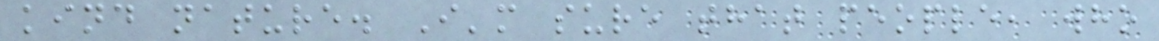kind nature. I'm sure that people, who
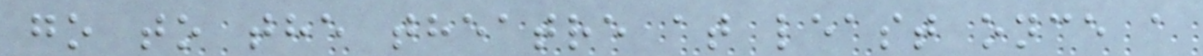go to the theatre at least once a
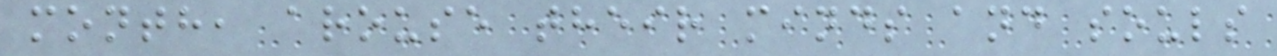month, arouse their minds and souls
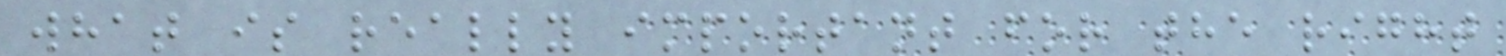what is really important for the right
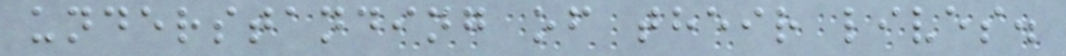understanding of their lives.
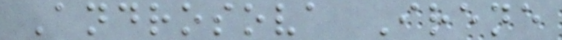Androsova Irene
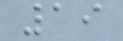19
